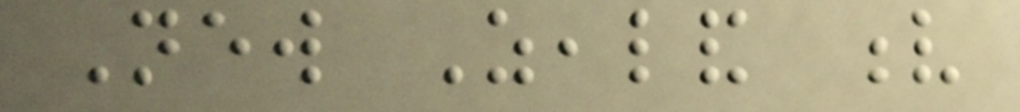New Zealand v
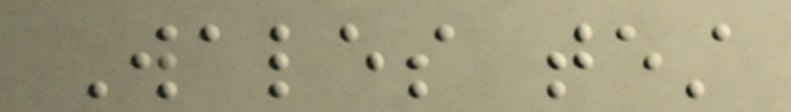Wales test
